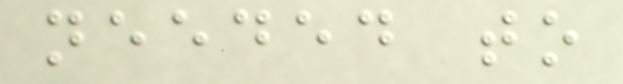needed to
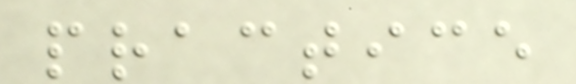practice
